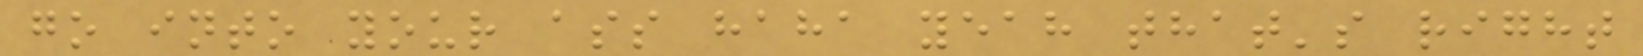go into your ass haha yeah that's right
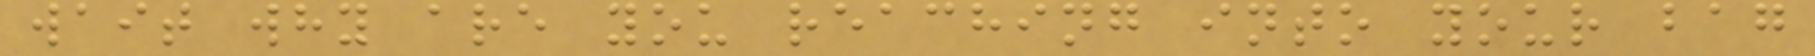wait why are you reaching into your bag
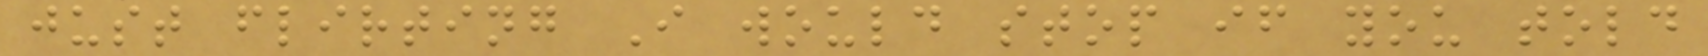just flirting I would stop if you told
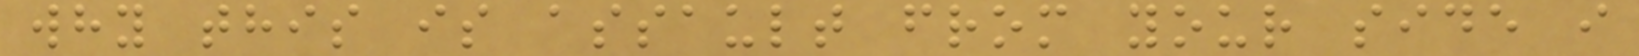why this is assault from your side i
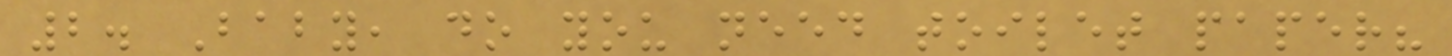2. Baby, do you need toilet paper?
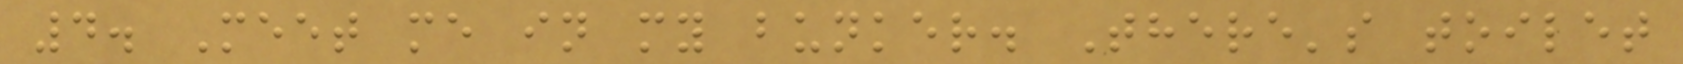4. Meet me in my bunker. There's toilet
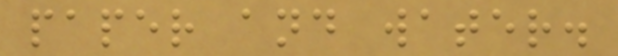paper and water.
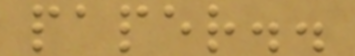paper..
